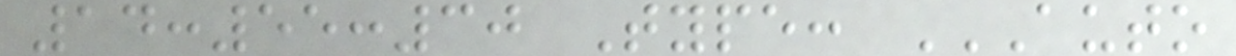14:55:30 Type: AUTO
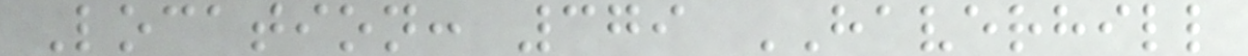Location: 379 HAVERHILL
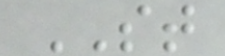ST
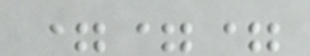===
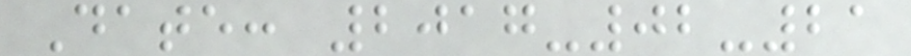Date: 2017-02-21
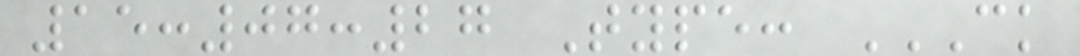15:07:27 Type: CK
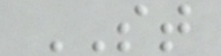ST
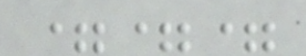===
